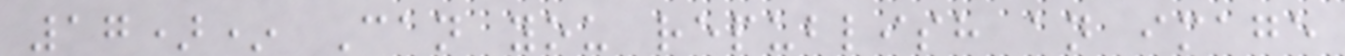17)* Can you republish an image
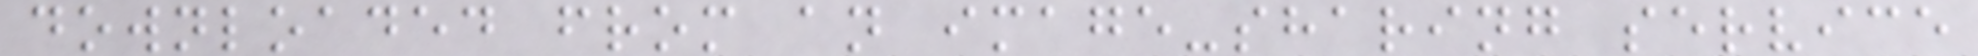downloaded from an image-sharing service
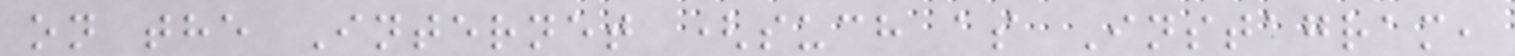on the Internet (such as Instagram,
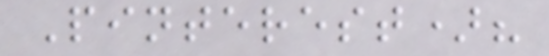Pinterest)?
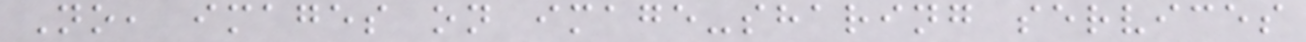No, images on image-sharing services
